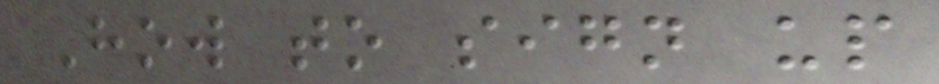How to sign up
